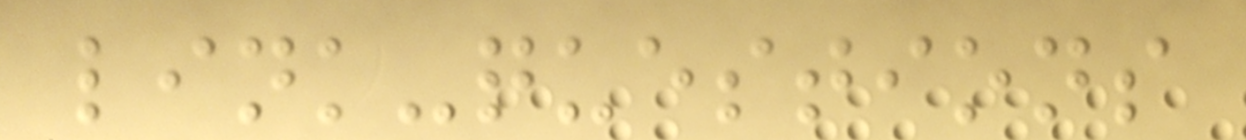link-questions
